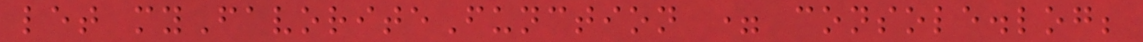let myFavoriteFunction = console.log;
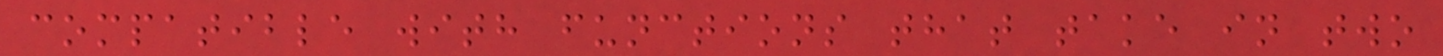compatible with functions that take in two
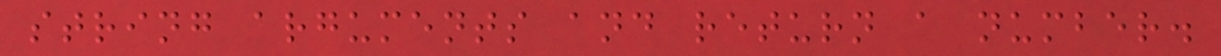string arguments and return a number.
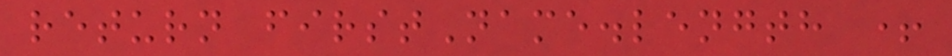return firstName.length +
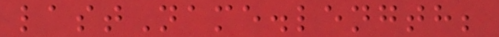lastName.length;
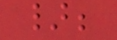};
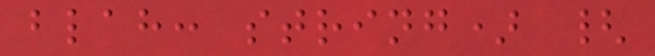blah: string) {
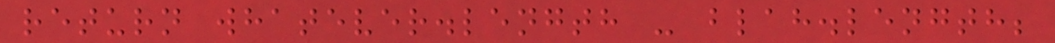return whatever.length - blah.length;
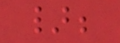};
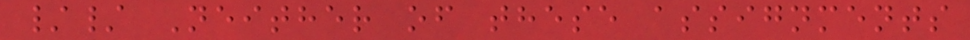// Neither of these assignments
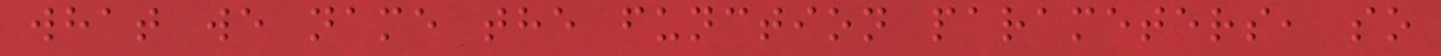what we name the function parameters, so
